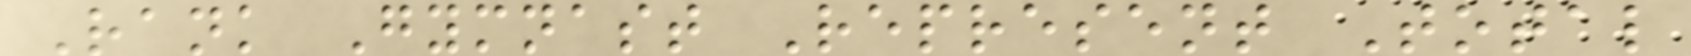Rank Gymnast Represent Total
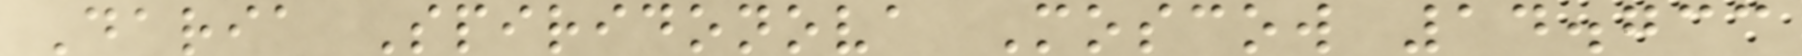Daria Spiridonova Moscow 14.733
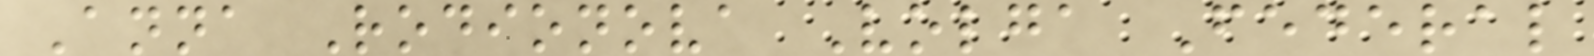Anna Rodionova Volga Federal
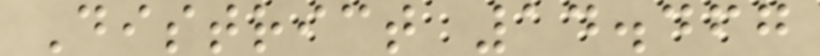District 14.467
